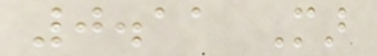0.11 Mar
